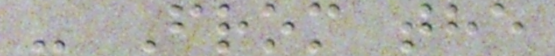- From the
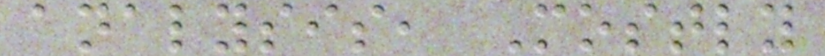analysis, Mostly
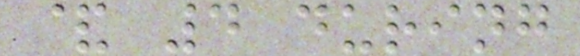& 4 during
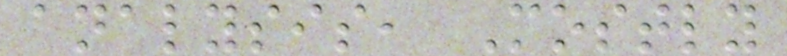analysis, Mostly
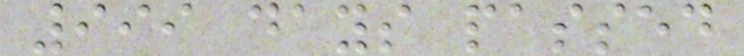999 days passed
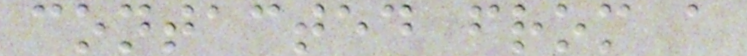contacted from a
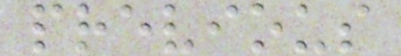previous
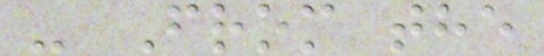- From the
